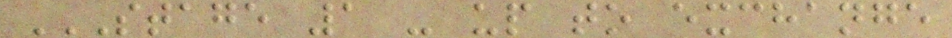STAGE 1 - UP TO EXCHANGE
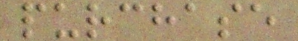purchase
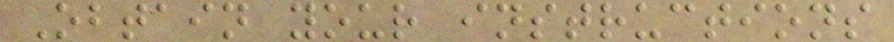Obtain your instructions
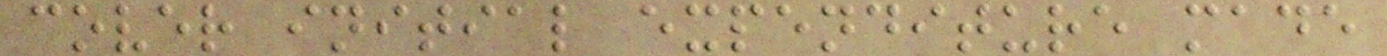cover initial expenditure made
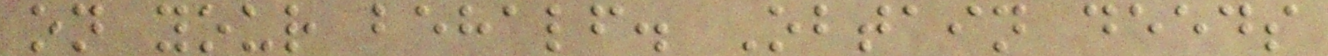on your behalf. Obtain deeds
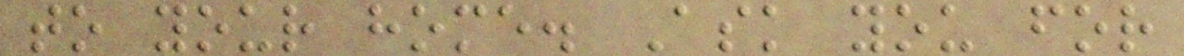to your home. Ask you for
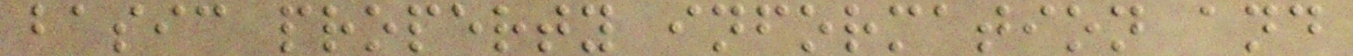basic property information and
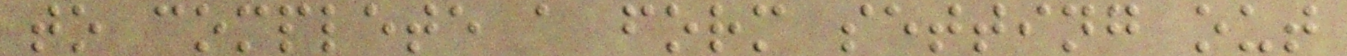to complete a form setting out
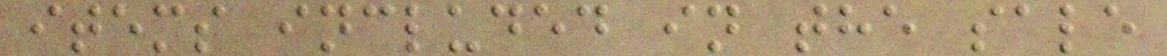items included in the sale
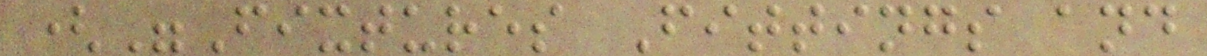("Fixtures Fittings and
